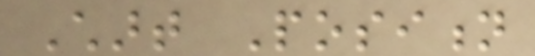Chart Position
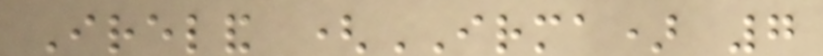Ireland (IRMA) 7
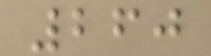260
